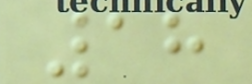18
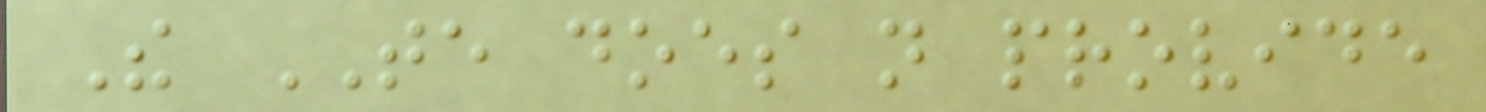The TE does not provide
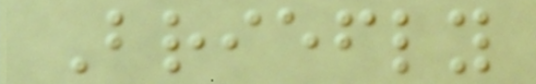Briefly
